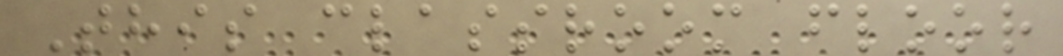This classroom floor
